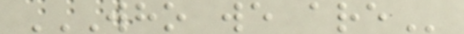WHO WE ARE
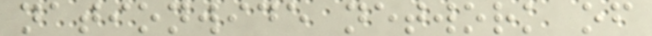nationwide network of
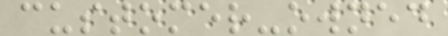customer-owned
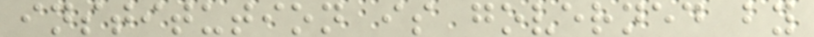institution is governed by
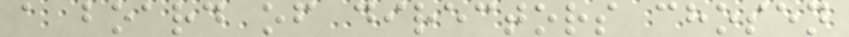a board of directors chosen
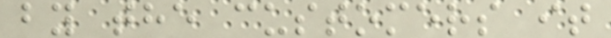by the customers it
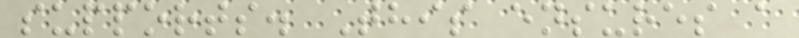supports. This ensures a
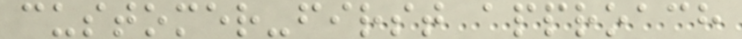customer-first approach
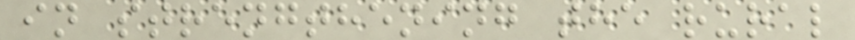in strengthening the rural
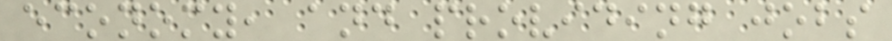economy, and providing jobs
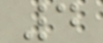4
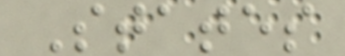States
